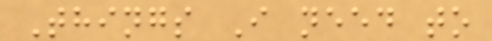Things I need to
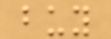buy
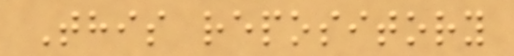This repository
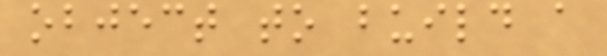object to build a
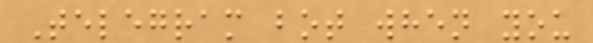Telegram bot when you
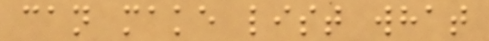can make list what
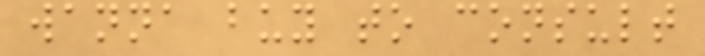wanna buy to consult
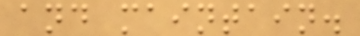and maintain.
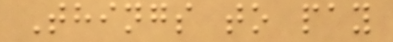Things to pay
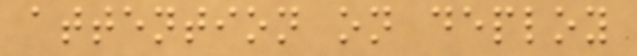attention on deploy
